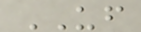UF
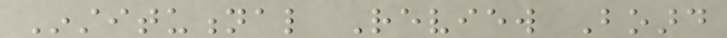Institutional Review Board
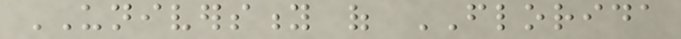UNIVERSITY of FLORIDA
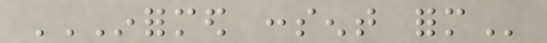INFORMED CONSENT FORM
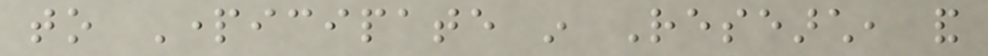to Participate in Research, and
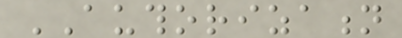AUTHORIZATION
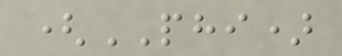(PHI)
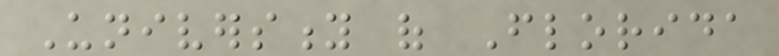University of Florida
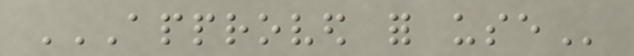APPROVED FOR USE
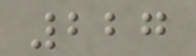227
